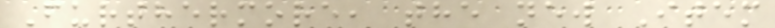Furthermore, the new Item
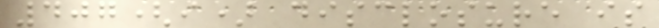407(i) disclosure is
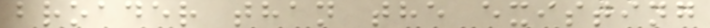broader than the existing
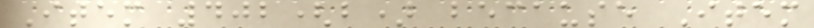Item 402(b) because Item
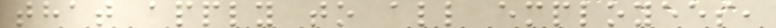that apply to all employees,
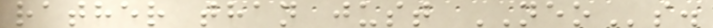rather than just NEOs.
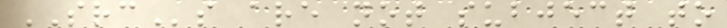SRCs are not subject to
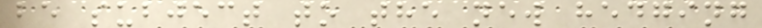be subject to the new hedging
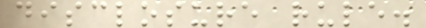disclosure rule.
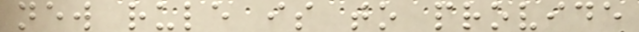new rule is to provide
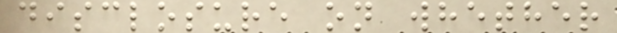disclosure on whether
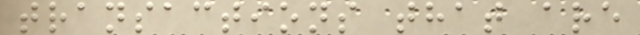transactions that are
